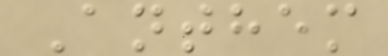Anthem
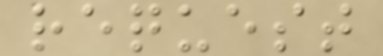request
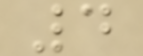4
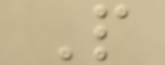P
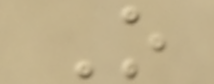O
